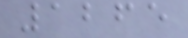1265
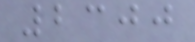2300
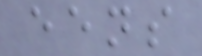eens
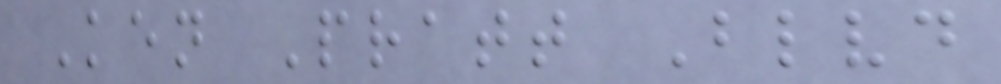Ken Pratt Blvd
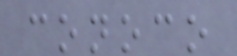conoco
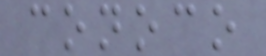conoco
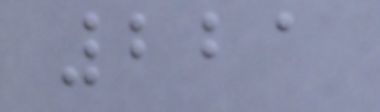221
